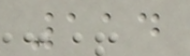114
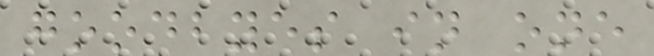goodbyes in one
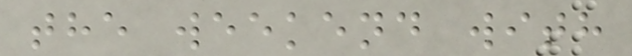the weekend with
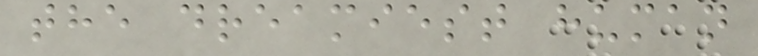the dreamiest human
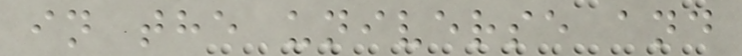in the universe and
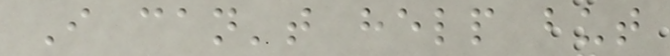I can't help but
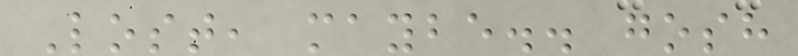Lost, maybe.. gosh
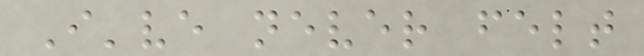I've never felt
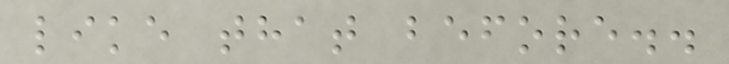like that before..
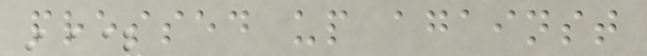pressed up against
